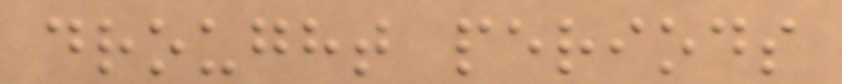drought periods
